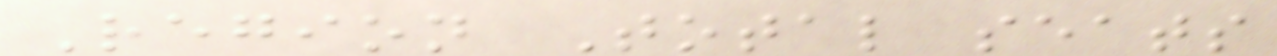Region Total seats
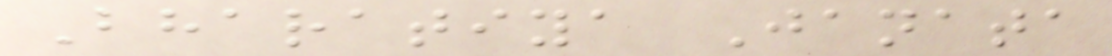Bharatiya Janata
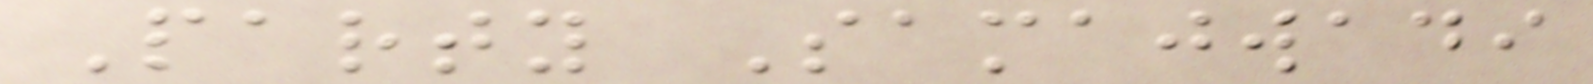Party Samajwadi
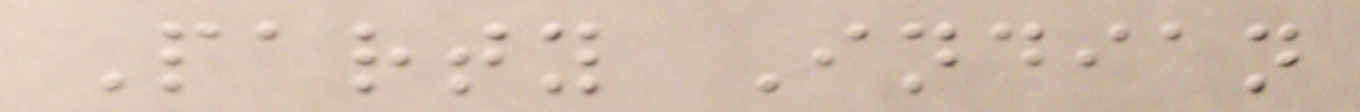Party Indian
